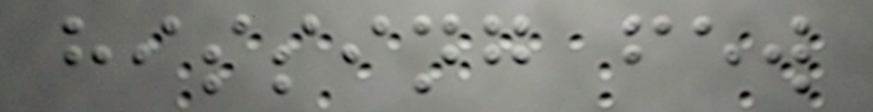hissing few
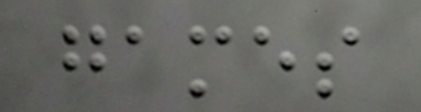games
